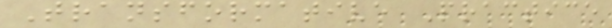Transformative Practice
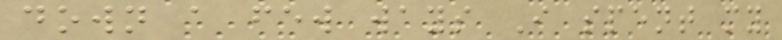down a few ways I spent my
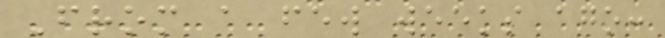From a few weeks ago:
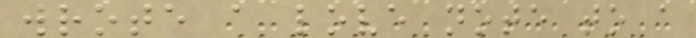wrote a love note to a
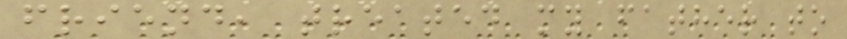friend, treated my father to
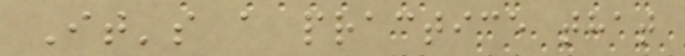It's a practice that
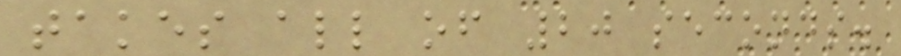takes all of 20 seconds.
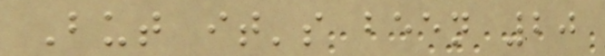But it's been 20
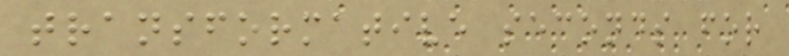transformative seconds for
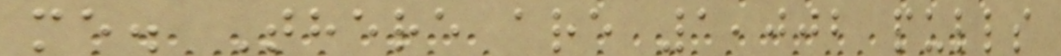me. There are 1,002 pulls
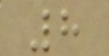8
